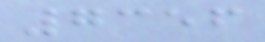7356
